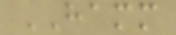HAMM
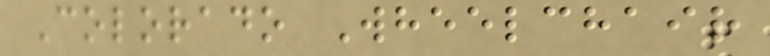Colorado Wheelchair
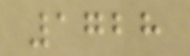1728
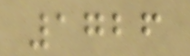1726
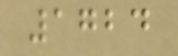1724
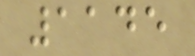1145
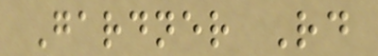Gardner Rd
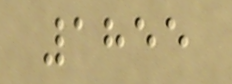1855
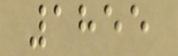1855
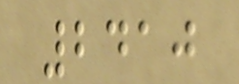2410
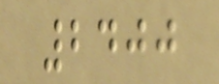2400
